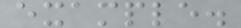example.
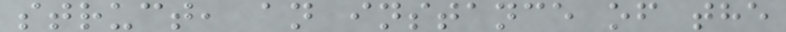struct, an instance of the
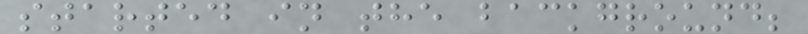started in the background;
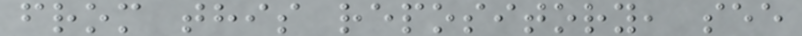from this repository, see
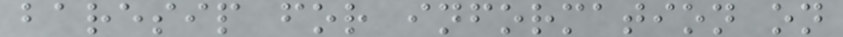baresip for information on
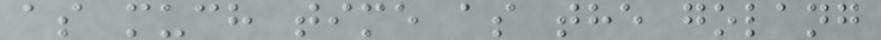as much time as the golang
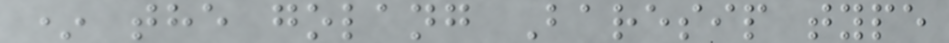* the golang Baresip type
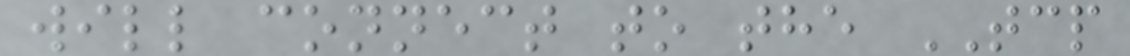will connect to the TCP
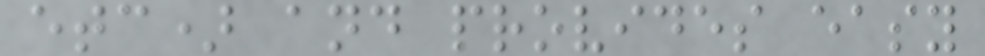etc) and provides easy
